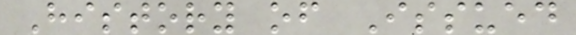History of Issued
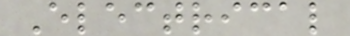Electrical
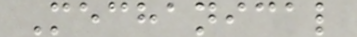Mechanical
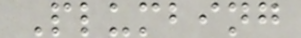Plumbing
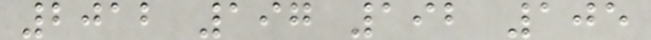2012 197 192 105
